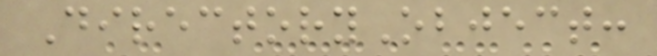DirectoryObject:
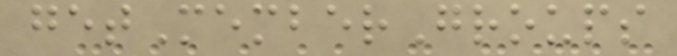getMemberGroups
